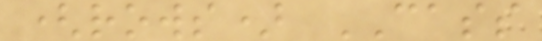(rows) CASS
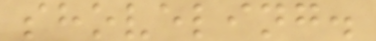shoveling.
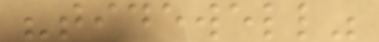"tidewell"
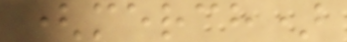(merch)
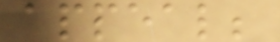appeal;
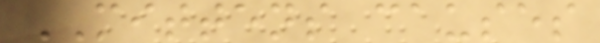MITTENS causes
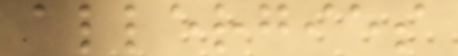allergies
